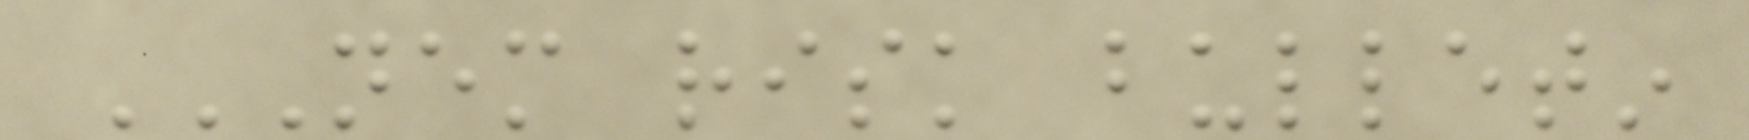NEM RISK BULLETIN
